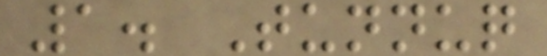1. Tunnuq
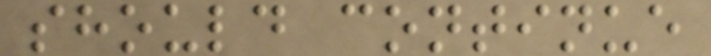should continue
